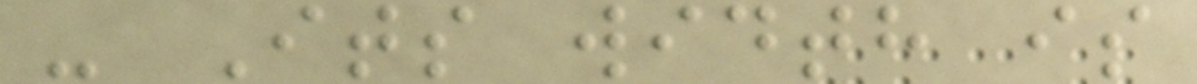- Its width is
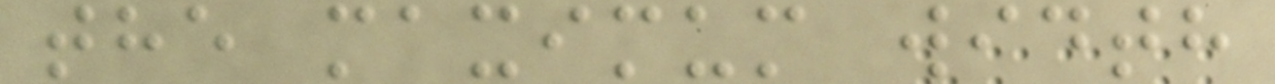the maximum width
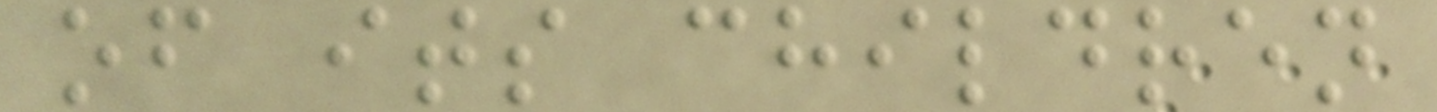of its children
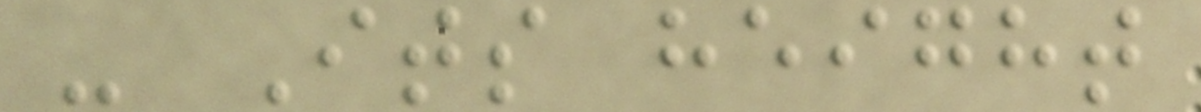- Its height
